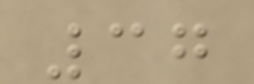37
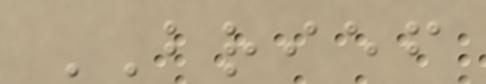BRIEF
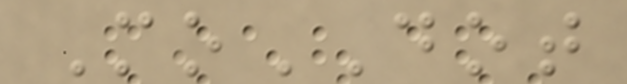MoDOT
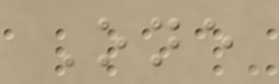One
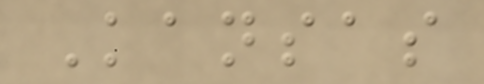Kansas
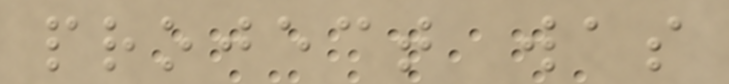project was
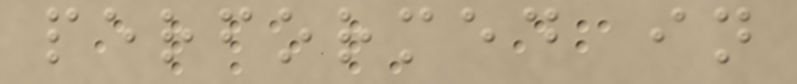performed in
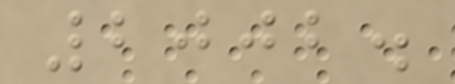2002.
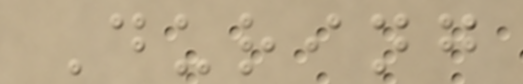During
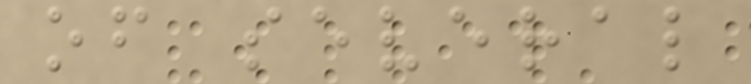of several
